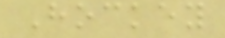Hockey
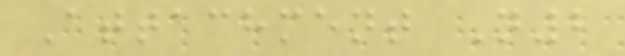Attachment N2
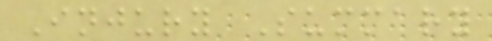Injury Summary
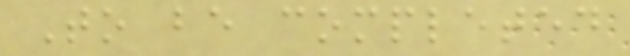To be completed
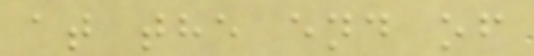at the end of
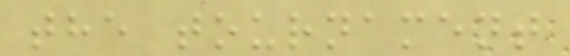the tournament
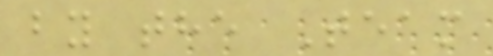by the Team
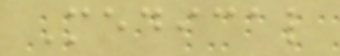Medical
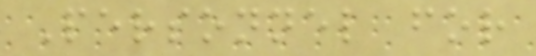Personnel for
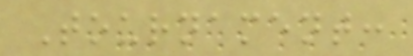Tournament:
